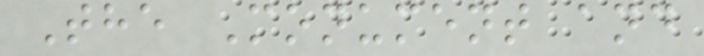The Monument and
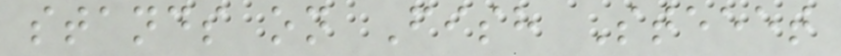stands on Fish Steeet
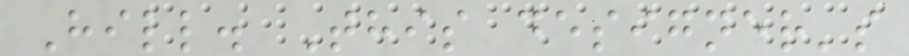Hill. This designer's
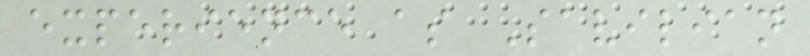experience as Savilian
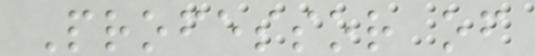Professor of
